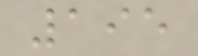195
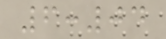6:04
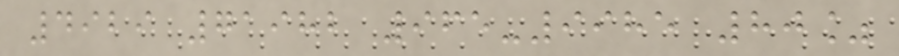4929 71982 965-9985 80%
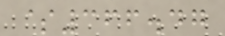$366.47
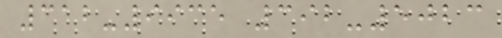312-9935 392-5023
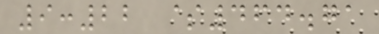9:22 $464.71
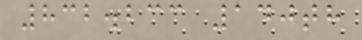832.233 140th
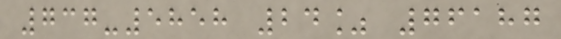737-5858 24% 76187
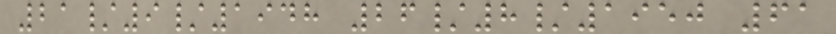21/9/1948 26/8/1950 61
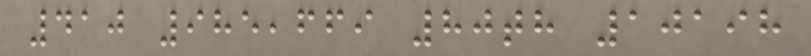410 985,669 80th 10198
